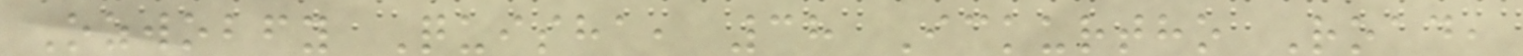Ozwobfy Quisha, 38 Ickurtho Road,
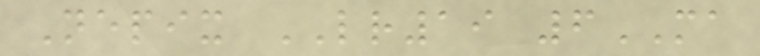Nepix LR19 6MA
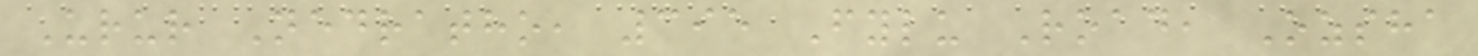Urur Nedratho, 395 Fylu Road, Ozsha
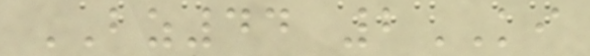BZ44 2KI
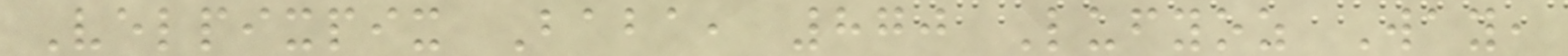Velpixpix Baba, 870 Lufyoz Way,
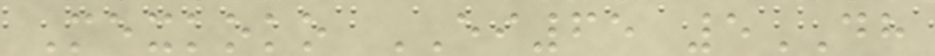Mexkoko EI65 5DH
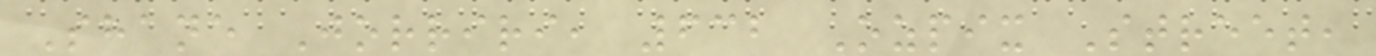Shane Jorriri, 632 Ozpix Street,
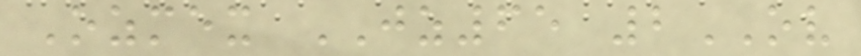Ozmex JZ65 2OV
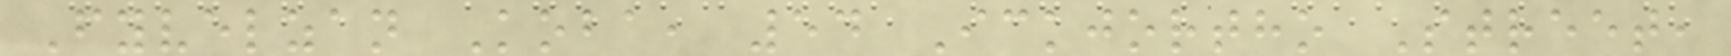Fyvelzan Koba, 54 Ickjortho Street,
